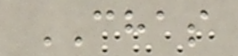CHAS
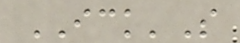ICK'S
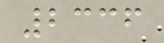2336
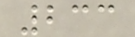233
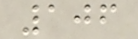106
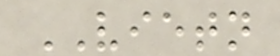VIETN
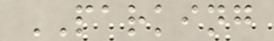PARKING
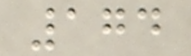174
